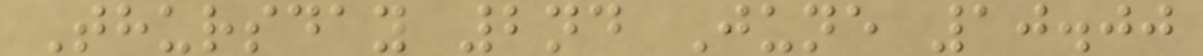Thursday 2nd June 10.00
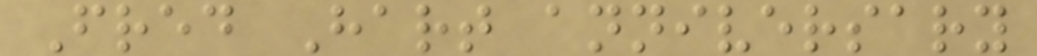Fred Hart anniversary
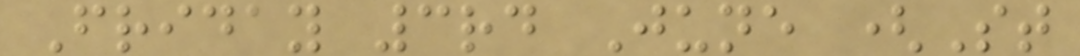Friday 3rd June (St
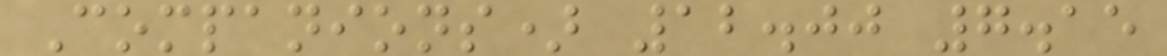Companions) 12.00 7.15
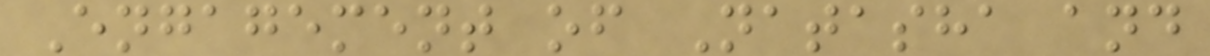Engagement of Natasha and
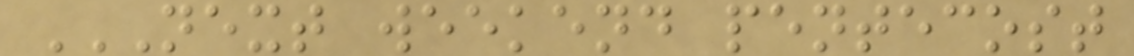NEXT WEEKEND PENTECOST
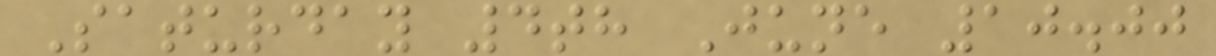Saturday 4th June 10.00
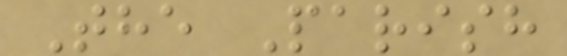The Parish
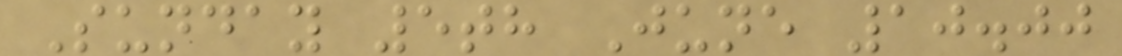Sunday 5th June 10.00
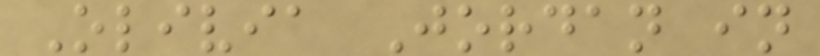Olivia Jordan in
